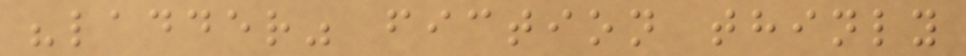"ladder" fiction thinly
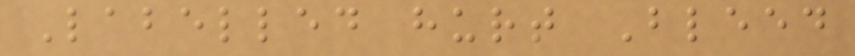Labelled hurt Bleed
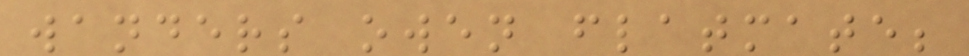wanders owen flatmate;
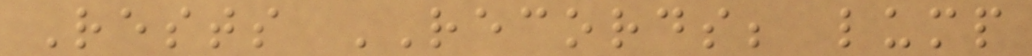Rests RECORDS; lump
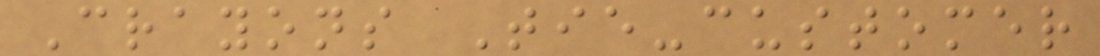Crayons Tie-customer
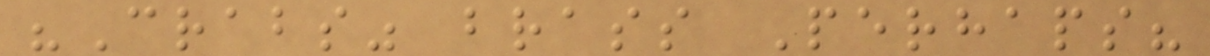"Crabs" brass Perhaps?
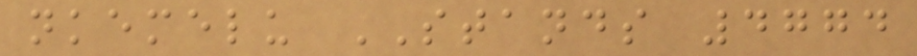nkemelu STANDS 4774
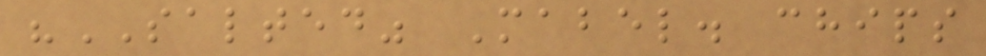"SALTED" Mabel. chips
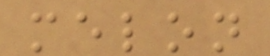melon
